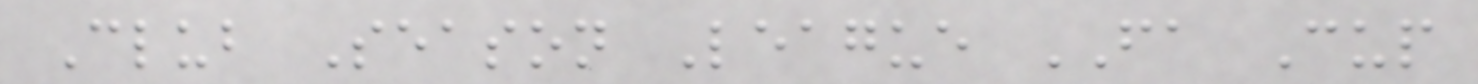Club Season League FA Cup
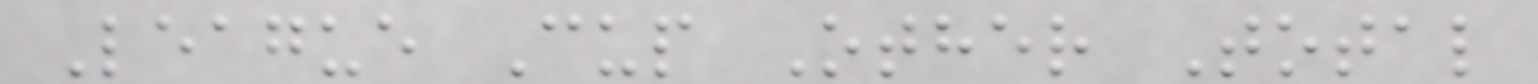League Cup Other Total
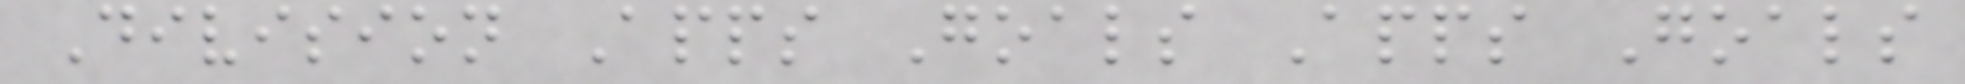Division Apps Goals Apps Goals
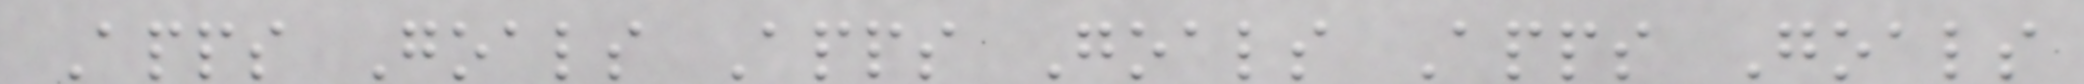Apps Goals Apps Goals Apps Goals
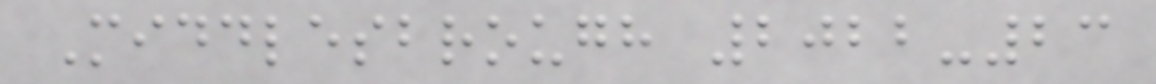Middlesbrough 2022-23
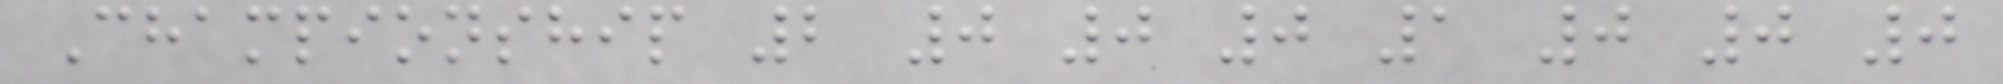Championship 2 0 0 0 1 0 0 0
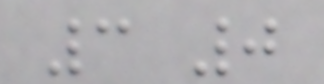3 0
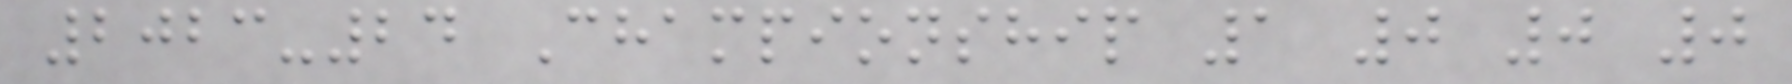2023-24 Championship 1 0 0 0
